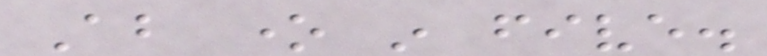About one in five.
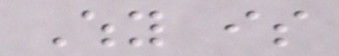Why is
